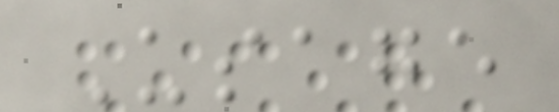Usage
